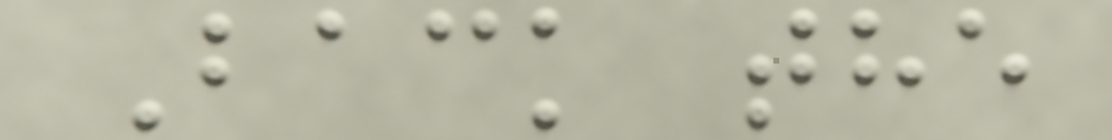Back the
